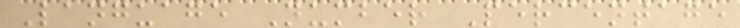Language Number Percentage
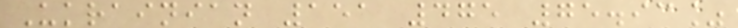Ukrainian 151 475 75.93%
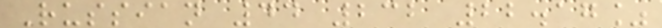Russian 44 232 22.17%
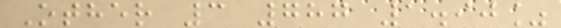Other 3 787 1.90%
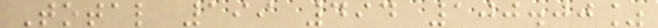Total 199 494 100.00%
